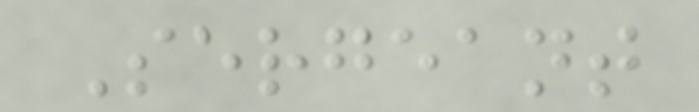Sergeant
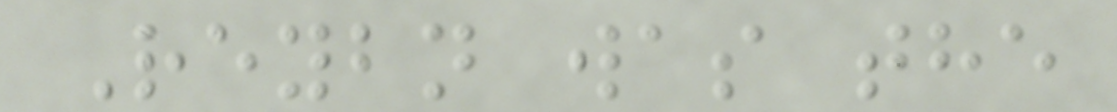Reybn was the
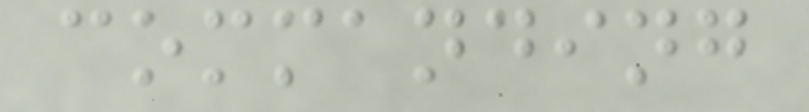commanding
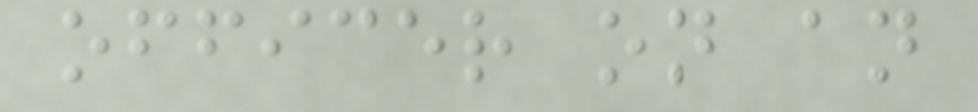officer on an
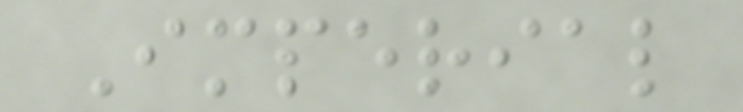Imperial
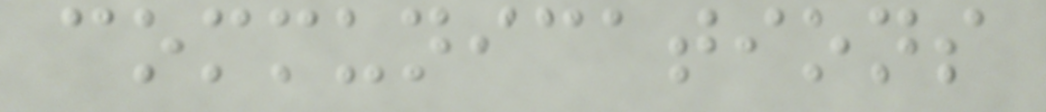communications
